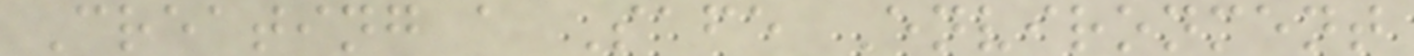Creating a Safe Environment
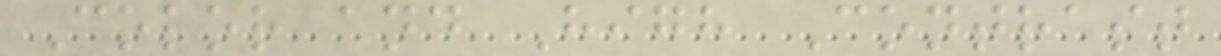Color and High Contrast
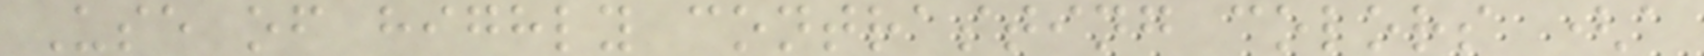Use of highly contrasting colors (a
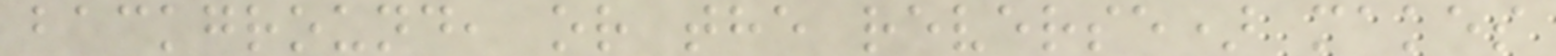background, or the reverse) makes
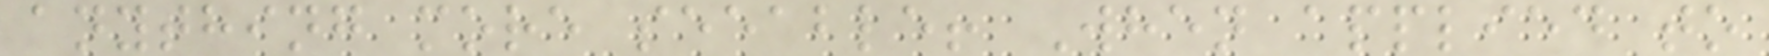anything more seeable! When applied to
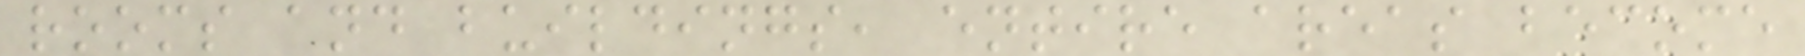rooms and buildings, entire areas become
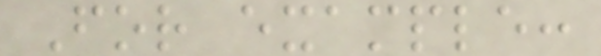For example:
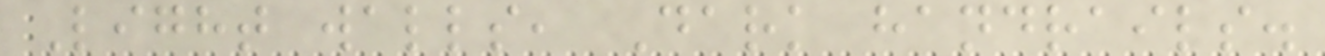Light walls, Dark handrails.
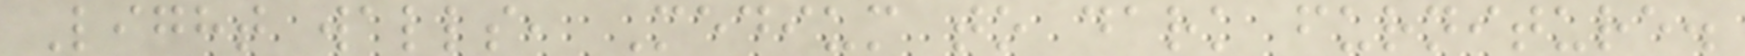Light walls, Medium to dark furniture.
